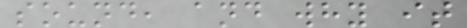sound, and why it
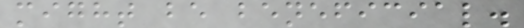might be beneficial.
